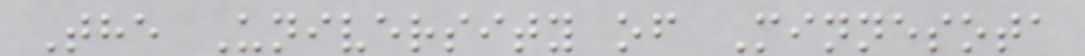The University of Minnesota
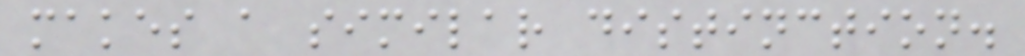makes a similar distinction.
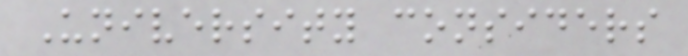University considers
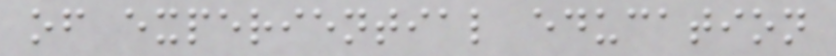of experiential education
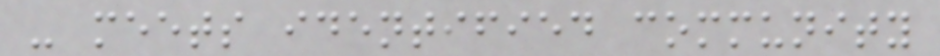- meets identified community
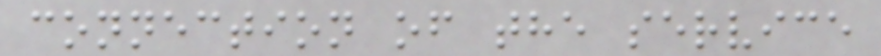connection of the service
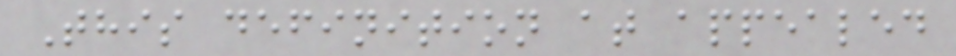This definition at appealed
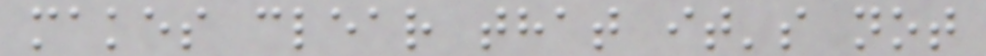makes clear that it's not
